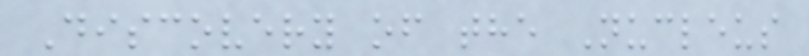Discovery of the Nucleus
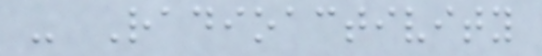- Radioactivity
